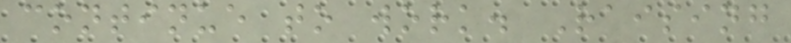continue to work. Raising
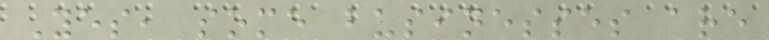Yes, some businesses are
